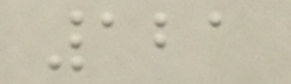121
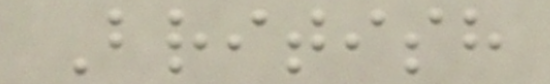British
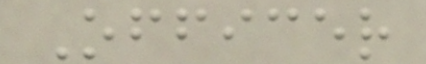Officer
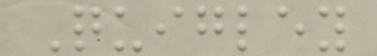Quigley
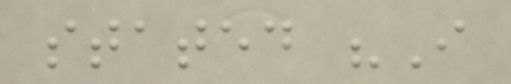stated "I
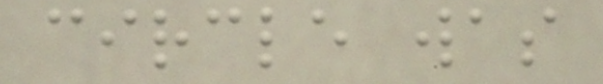circle was
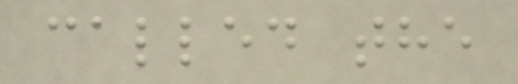called the
